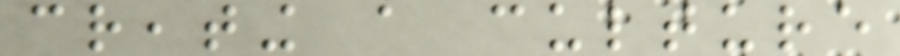creating a culture
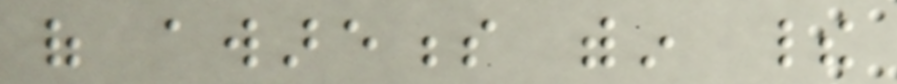of awareness within their
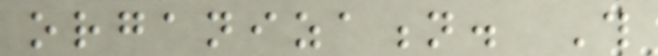organization. This
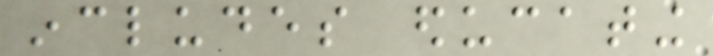includes educating
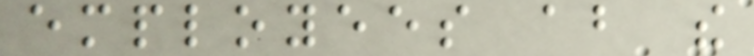employees about the
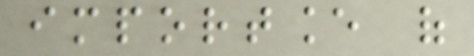importance of
